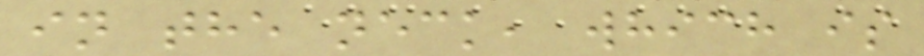in the neck, which is
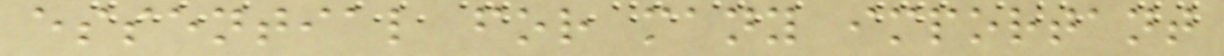essential for many important
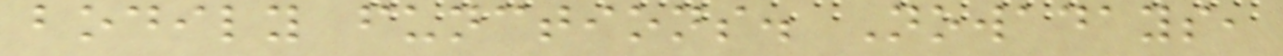bodily functions. Nowadays,
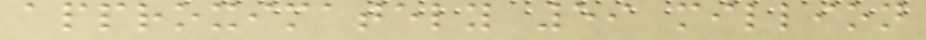approximately 59 million
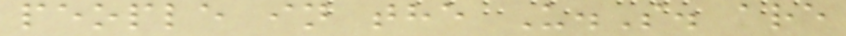people in the U.S. are
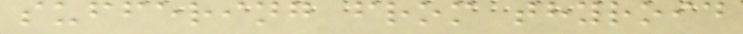suffering from thyroid
